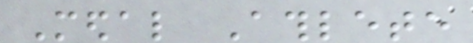Medal Athlete
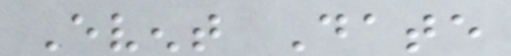Event Date
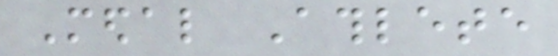Medal Athlete
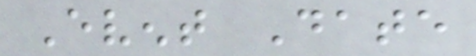Event Date
